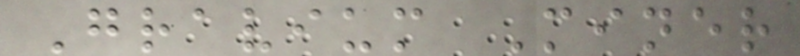Gravium Miner
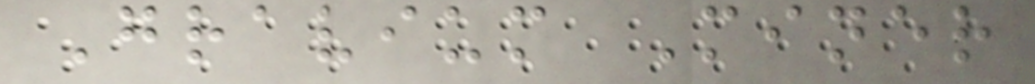Gravium Miner
